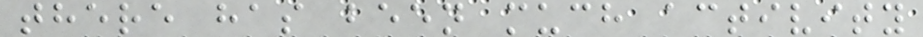there has been much activity
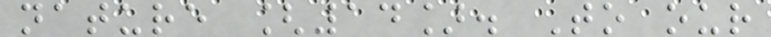nature [14]. To our
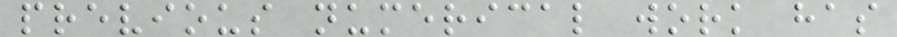previous numerical work has
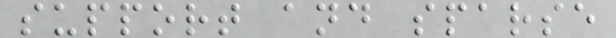support and sparse
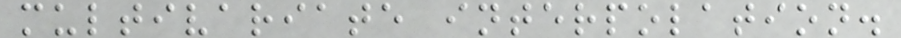multivariate interpolation.
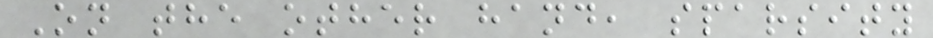On the other hand, sparsity
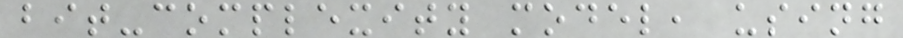bit-complexity model, using
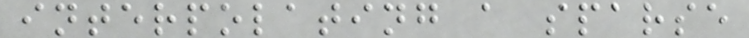interpolating a sparse
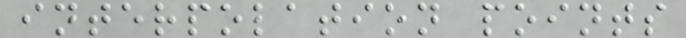interpolation points
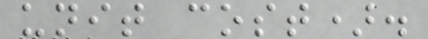unit cost).
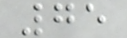75
